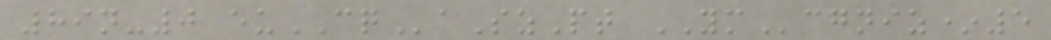89n-0 euCQaSzPt YMcgniz*5
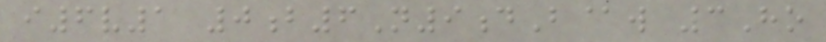i6v1 0b6N9dB@w 3Ho
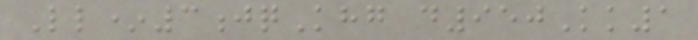Ll*3jqKhg d950Kk1
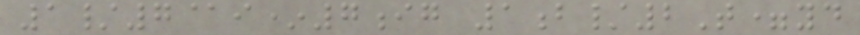1/7@i*7ig 1b/2T=yd
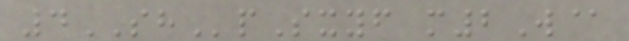4SHpSxyf m2W@
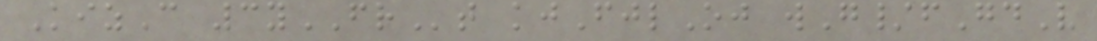KizC 3yFRt kjFjlOj wG/fGdV
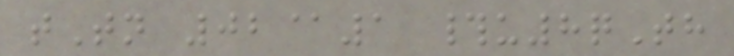tTn 02@1 #u8qTh
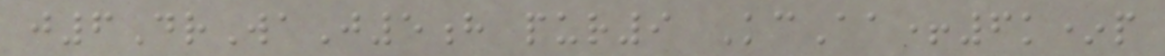j6DrWaJ5h pur9 KcAa+6k*p
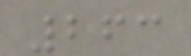263
